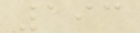193
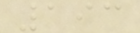193
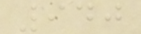940
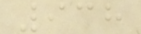938
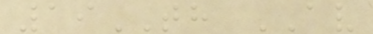19TH AV
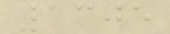1305
